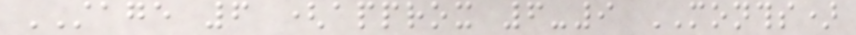STAGE 6 (approx 6-9 MONTHS)
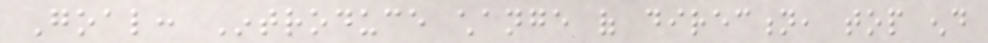Goal: Introduce change of direction, top end
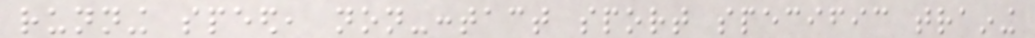running speed, non-contact sport specific training
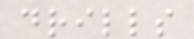drills
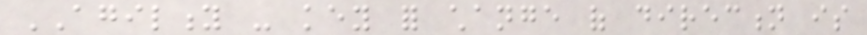AGILITY - key for change of direction is
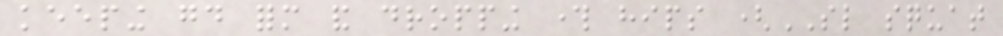keeping good form and dropping through hips (SL squat
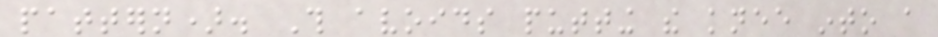pattern). This avoids putting the knee into a
